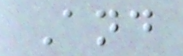And
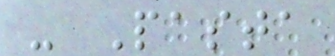- Pasta
